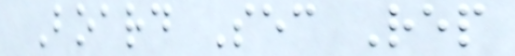Board Sec Rep
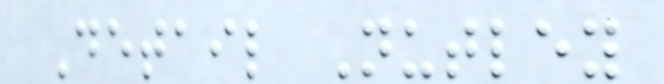Detail Nutley
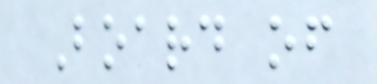Board of
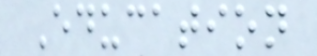Education
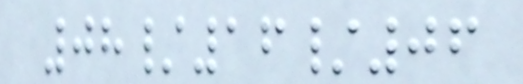08/16/06
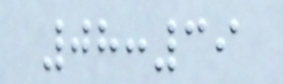08:39
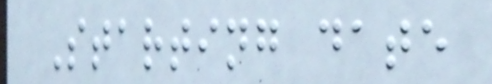Starting date
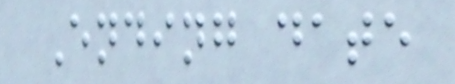Ending date
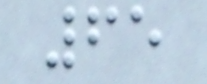65
